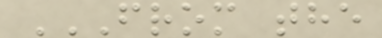FROM THE
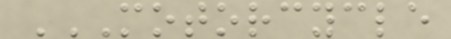MOTORCYCLE
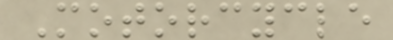Motorcycle
